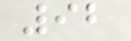92
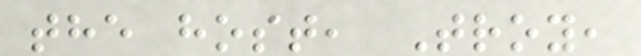the host, Troy,
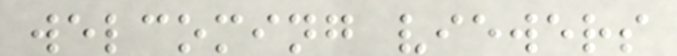welcoming viewers
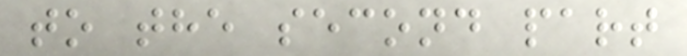to the second part
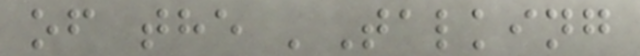of the 'Talking
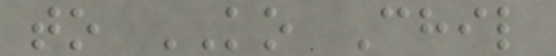to KO Chil
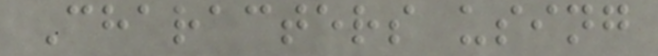Characters using
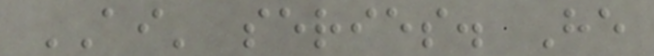AI' series. He
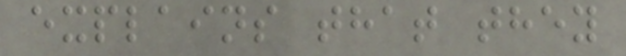explains that they
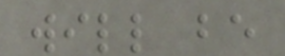will be
